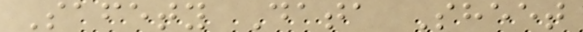Safety Data Sheet
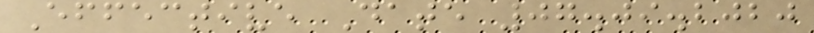Effective Date 07.09.2020
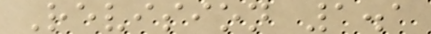Revision 1.1
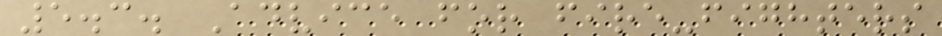5.3. Advice for fire-fighters
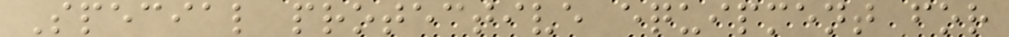Special protective equipment for
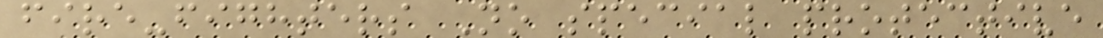fire-fighters No special protective
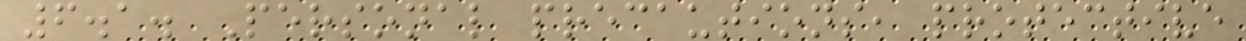6.1. Personal precautions, protective
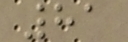81
